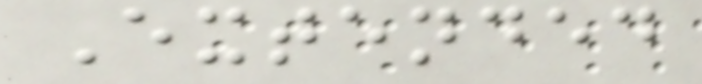Extended
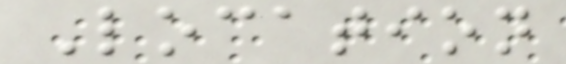Location
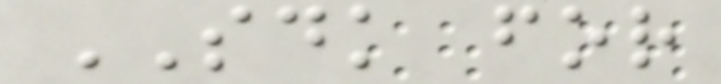SDK for
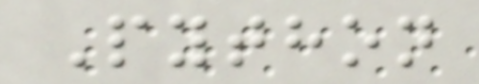Python
